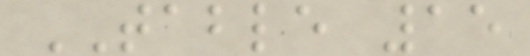TABLE 15
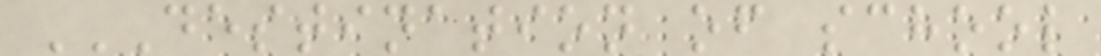DESTINATION OF SCHOOL
